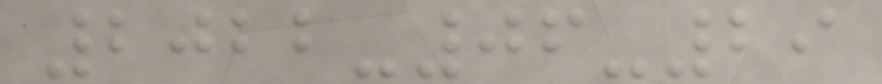2022-06-29
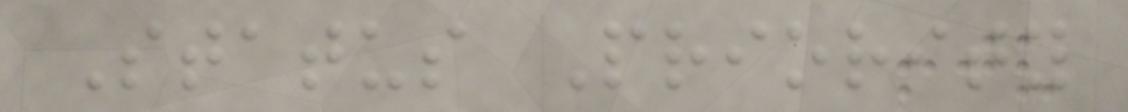Status Priority
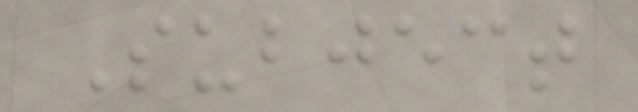Subject
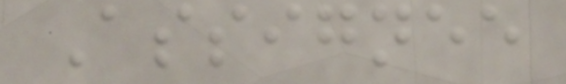Assignee
